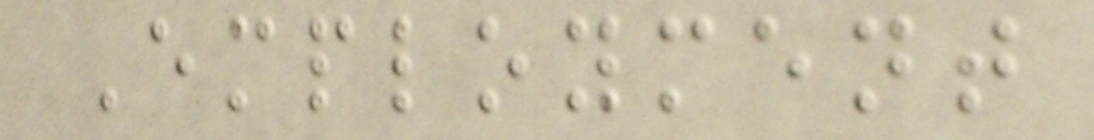Employment
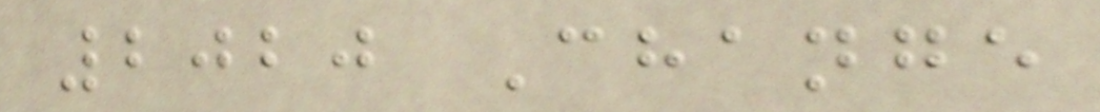2020 Change
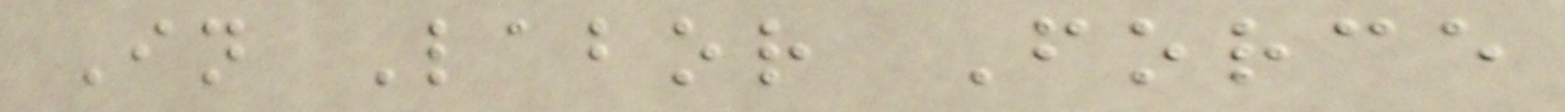In Labor Force
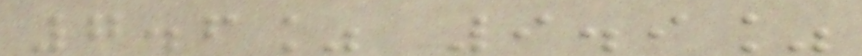7.6% 9.9%
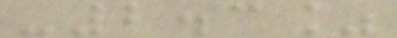-2.3%
